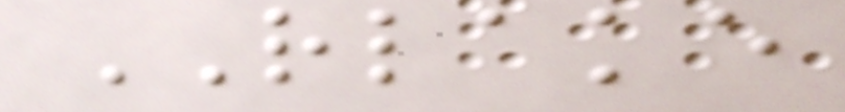RLAKE
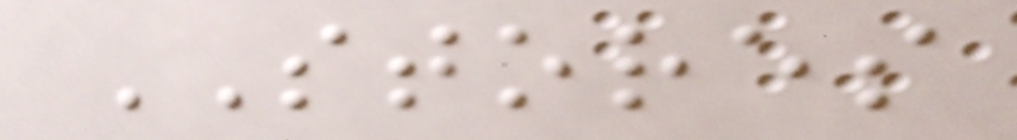STORES
